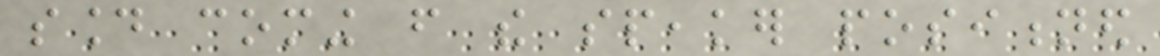sound coming from the speaker positioned
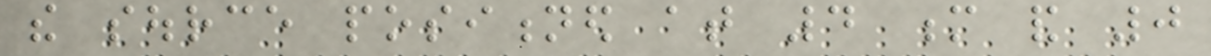the source positioned at 4 m and 0
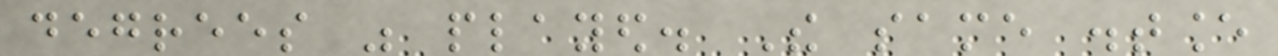degrees was played. The same distance
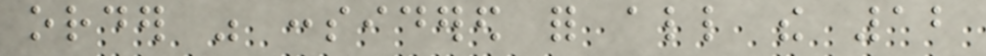order was considered for all the 12
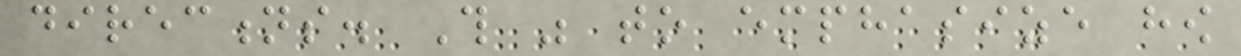directions. This was to emphasize how
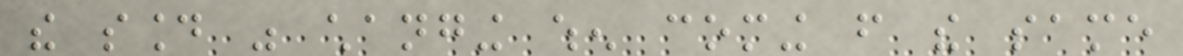the sound was changing when coming from the same
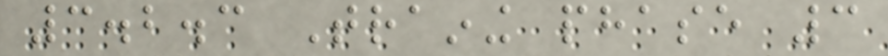3.2.3 Training phase 3
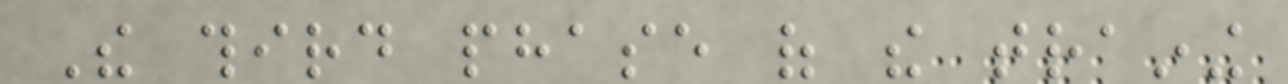The third phase of the training
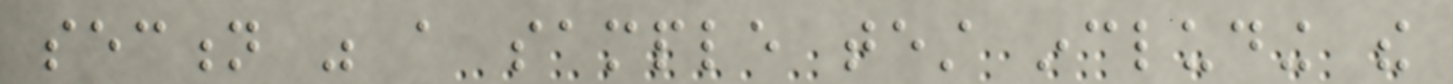section was a sample test including the
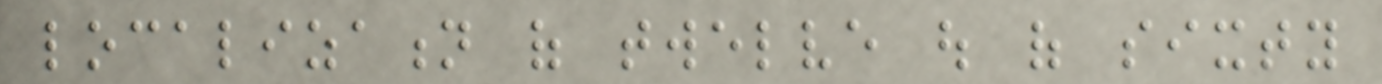localization of twelve out of sixty
